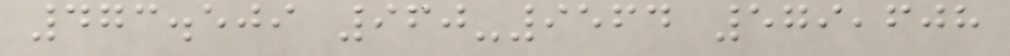473.509 960-9564 579,608
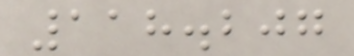118.207
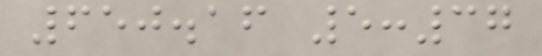650.16 5:37
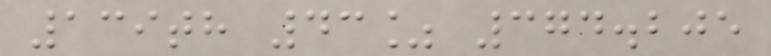139th 43% 374.205
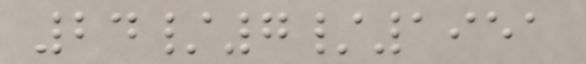24/7/1951
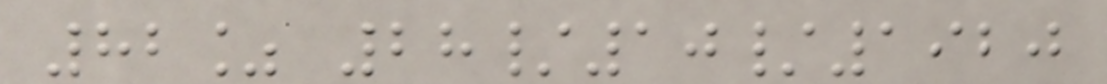82% 28/10/1920
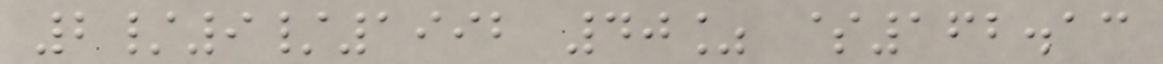2/9/1992 40% $162.13
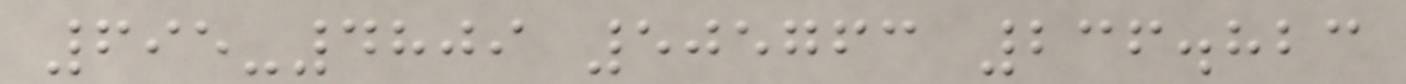695-4809 505763 236.823
